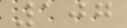107
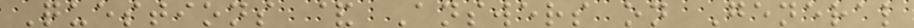Questions & Answers on General
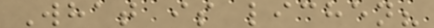What is lichen?
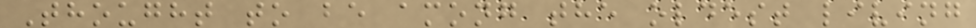Thought to be among the oldest living
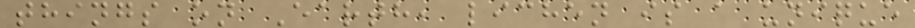things on Earth, lichen is a unique
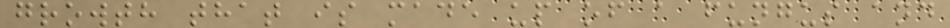growth that is made up of a fungus and
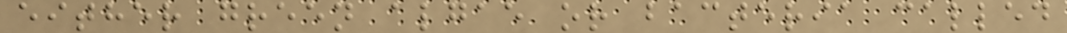either green algae or bacteria called
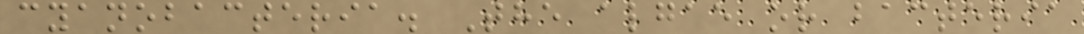cyanobacteria. The algae or bacteria
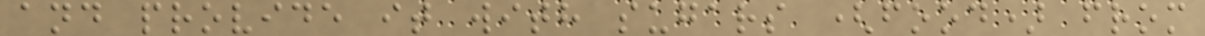and provide it with sugars (food) from
